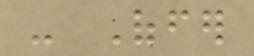- Offer
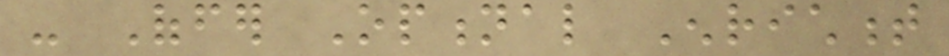- Offer Optional Enrichment
